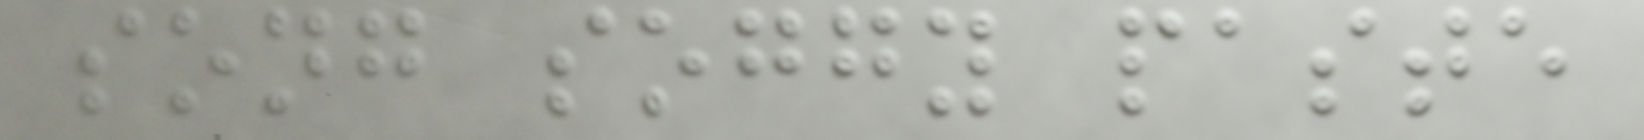song soggy paste
